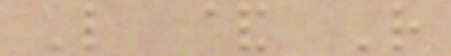L & R
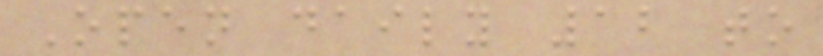Open daily 12 to
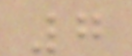7
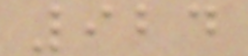924
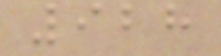928
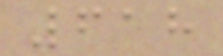618
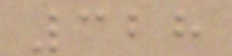328
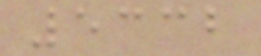5332
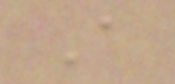A
